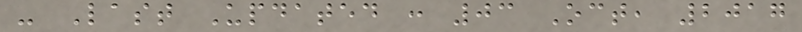- Last Updated : 03 Oct, 2017
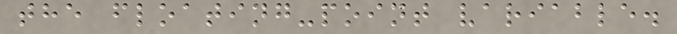the floating-point variable.
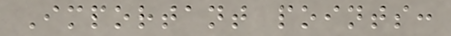Important points:
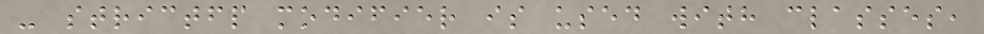- strictfp modifier is used with classes,
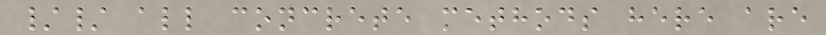// all concrete methods here are
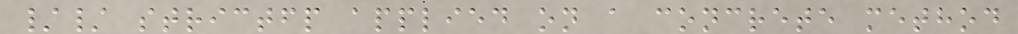// strictfp applied on a concrete method
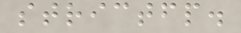strictfp.
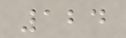124
